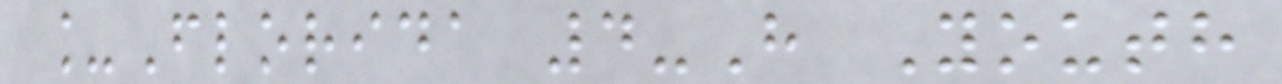_Florida 4-H Youth
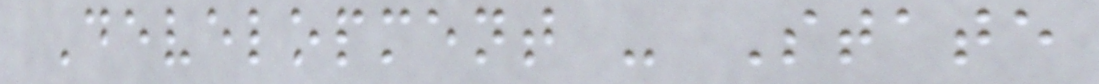Development - State
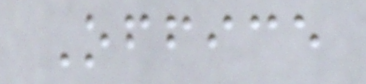Office
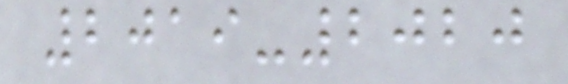2019-2020
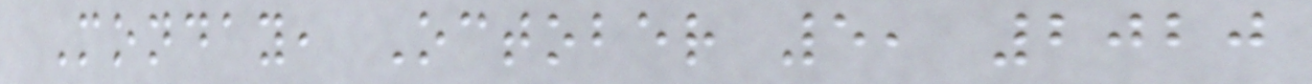Monday, October 5, 2020
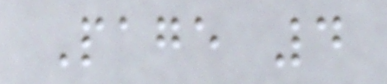Page 4
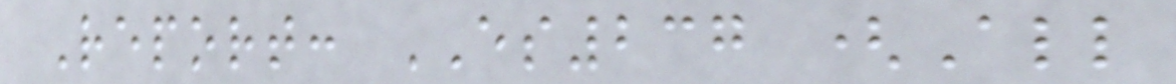Report: ES237 (All
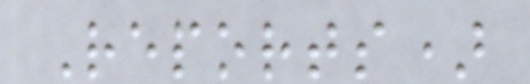Reports)
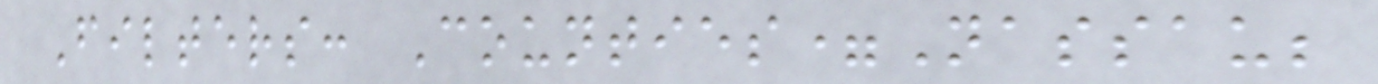Filters: Counties=Nassau;
